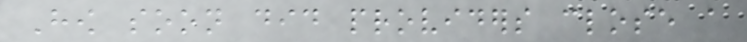How soon did providers close a
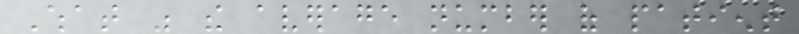What was the average number of patient
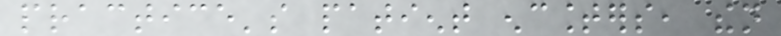practice's patient encounters, then
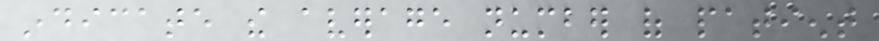indicate the average number of patient
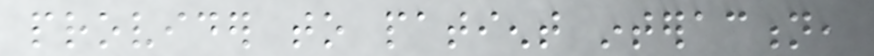provider to patient interaction,
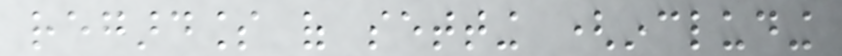regardless of setting (including
